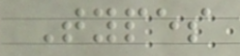Types
